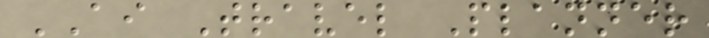AI Travel Planner
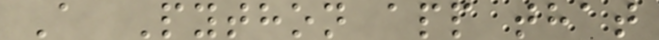A Python app that
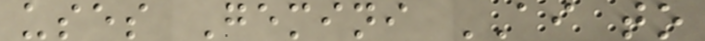uses Gemini AI to
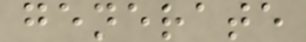generate
